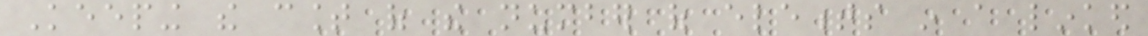Keeping the count of the number of elements in a linked
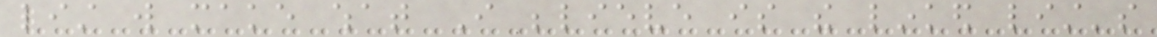list will make what I believe is the linked list's
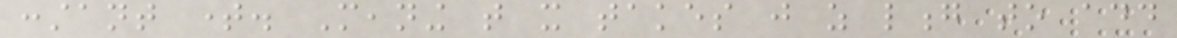constant time. Meaning that it takes just as long to add
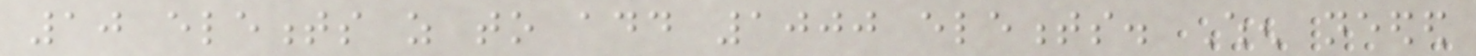10 elements as to add 1000 elements. When needed
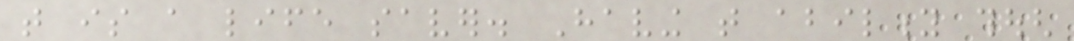that is a life saver. Having that ability though
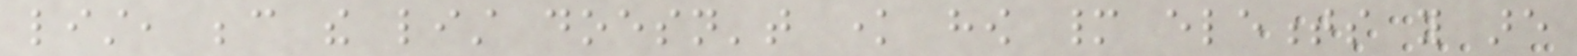list, because the list doesn't know how many elements you are
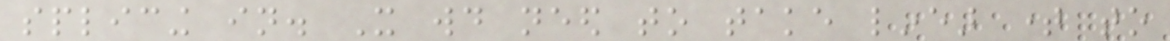splicing in. It would need to take linear time to
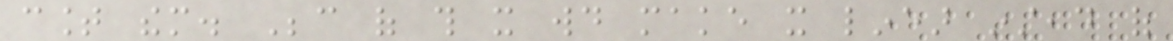count them. Because of this it would make it linear instead of
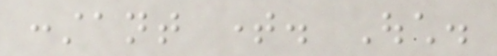constant time. Ouch.
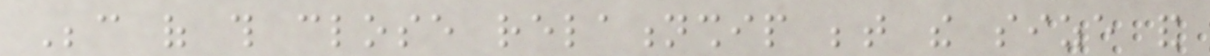Because of this close relationship between the size and
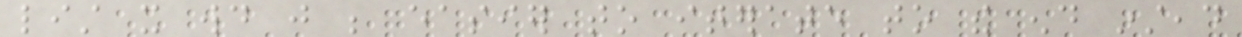list it would just be easier to iterate to the end instead
